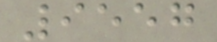9557
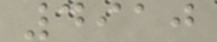4910
